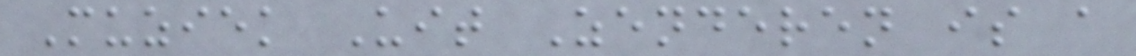Muziek Uit Zenderen is a
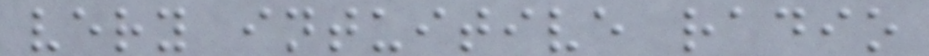very intuitive radio
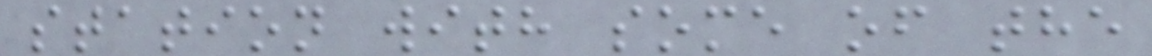station with some of the
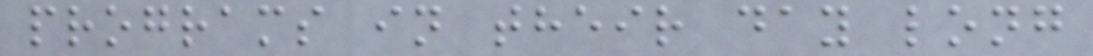programs in their day long
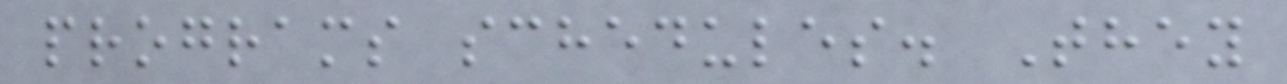programs schedules. They
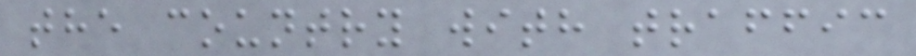the country with traffic
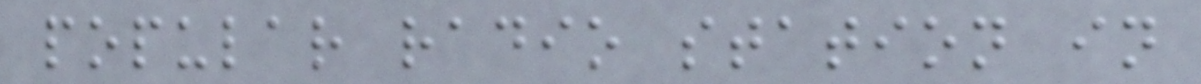popular radio station in
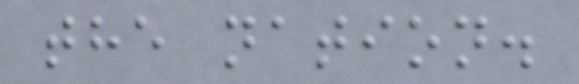the nation.
